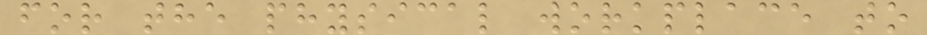for the physical workplace to
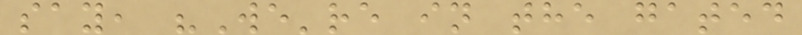say, "We're in the gated
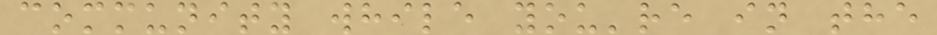community while you're in the
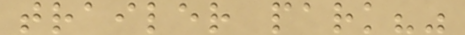trailer park?"
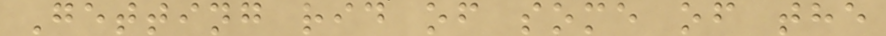Getting rid of some of the
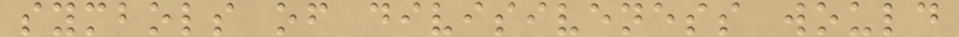symbols of divisiveness would
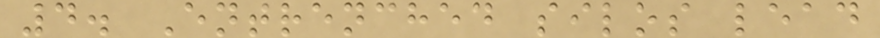4. Entrenched silos lead
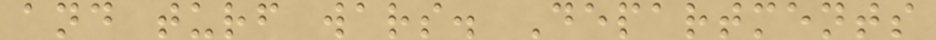and turf wars. Departments
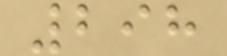298
